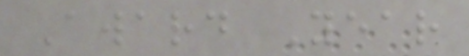Award Year
